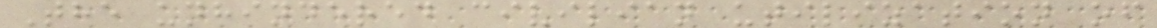The unhindered civilian utilization of
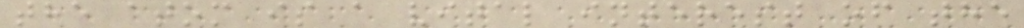the atom is a vital interest of the
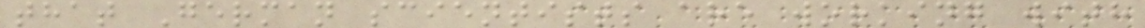that German scientists are working with
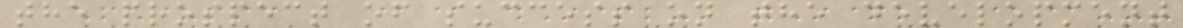the prospect of success on the development
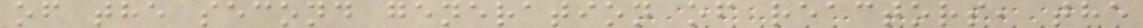of the second generation of reactors, the
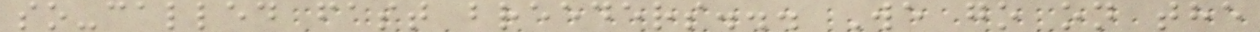so-called fast breeders... We go on the
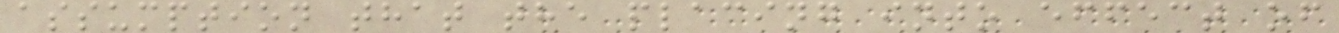assumption that the placing into effect of
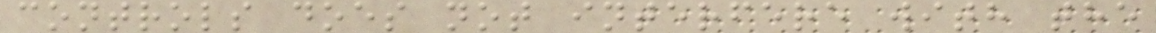controls does not interfere with the
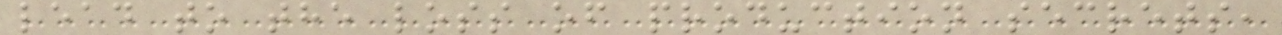lead to the loss of production secrets,
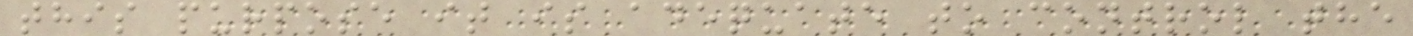this purpose it is adequate to control the
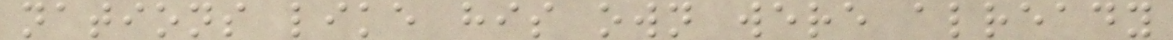nations like his own were already
